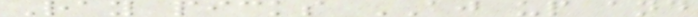Ray picks AJ up and
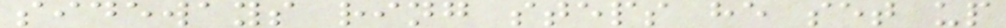sideways ring steps he set up
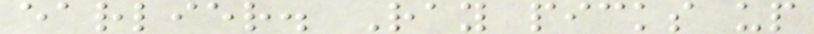earlier. Ray picks up
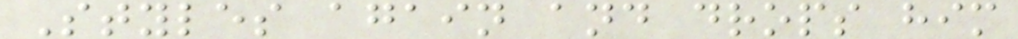Styles again and drops him
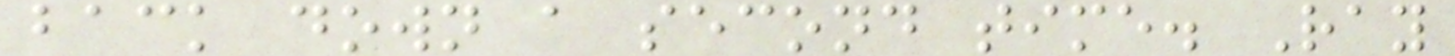back down a second time. Ray
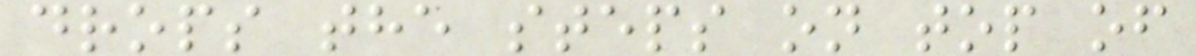drops the steps on top of
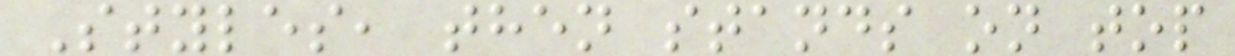Styles, then stands on top
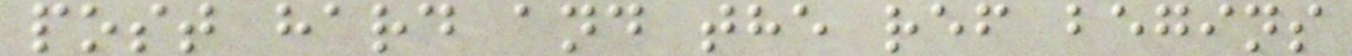post hard and the ref begins
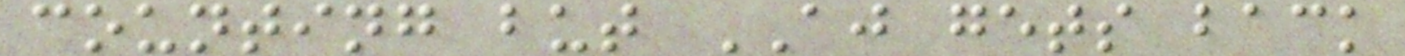counting but AJ gets back
